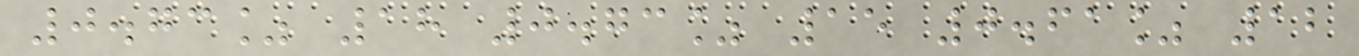0.73% 18 0.73% 15 0.61% 12
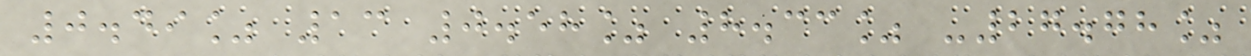0.49% 13 0.58% 8.33% -27.78%
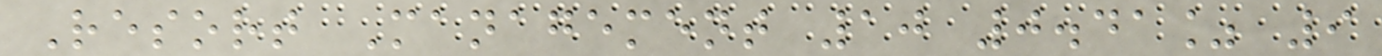Resort Management 10 0.41% 9
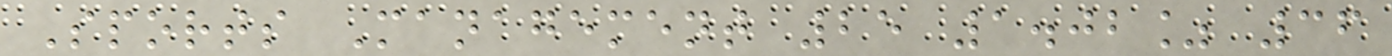Sports Management 25 1.02% 36
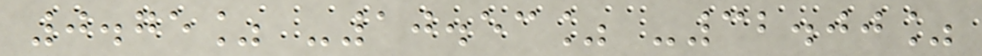0.75% -10.53% -32.00%
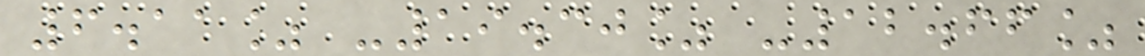6.11% -19.30% -12.66%
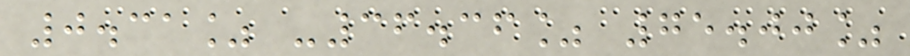0.31% -36.36% 75.00%
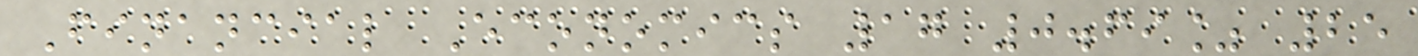Financial Economics 17 0.69% 25
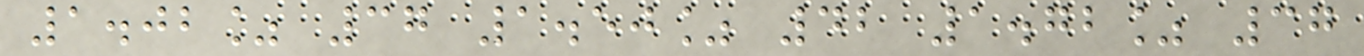1.02% 37 1.50% 42 1.72% 37
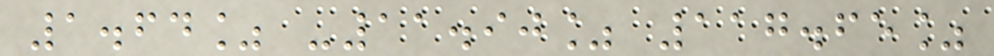1.64% -11.90% 117.65%
